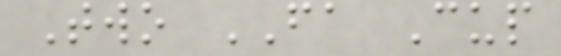Two FA Cup
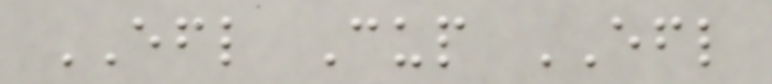EFL Cup EFL
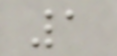1
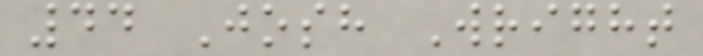44 Josh Wright
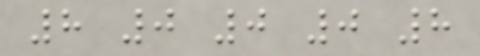8 0 0 0 8
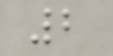2
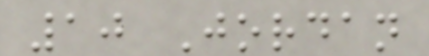10 Jordan
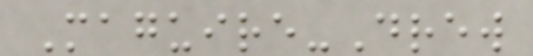Maguire-Drew
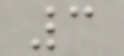3
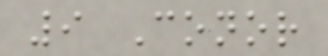9 Conor
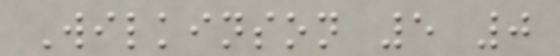Wilkinson 5 0
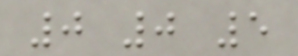0 0 5
